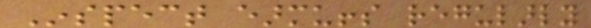Inspect earmuffs regularly
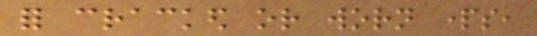for cracked or worn parts,
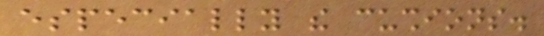especially the cushions.
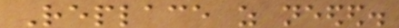Replace as needed.
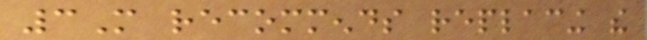3M recommends replacing the
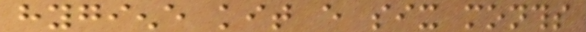hygiene kit every six months
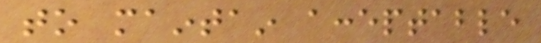to maintain acceptable
